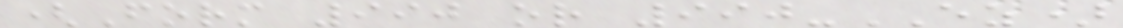(Form 990 or 990-EZ)
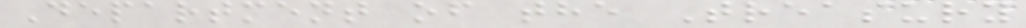Department of the Treasury
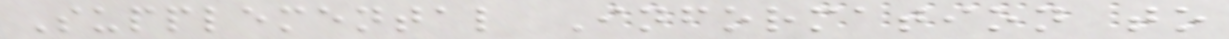Supplemental Information to
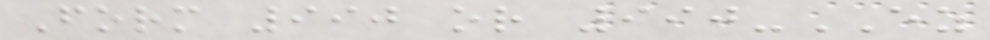Form 990 or 990-EZ
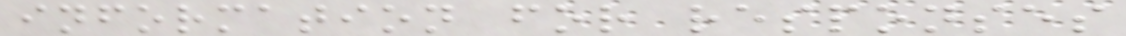information for responses
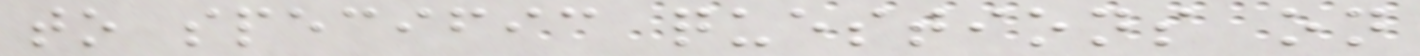to specific questions on
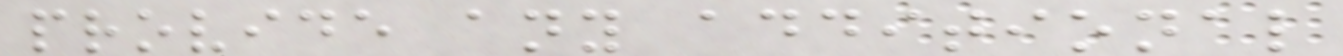provide any additional
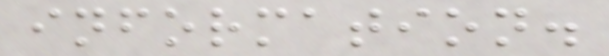information.
